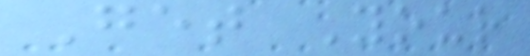Get Your
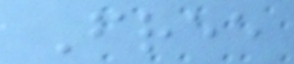Free
